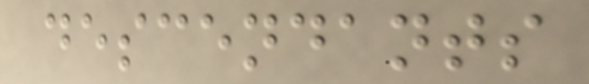descendants
